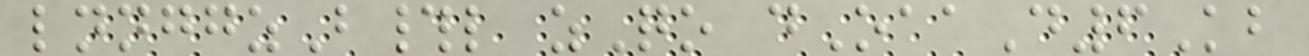lnnggzB#l zQo dOaaD6Kb
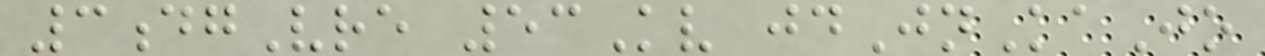3dgVre 53Kv jdJnKaJo
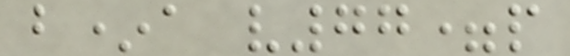b*a v77=p
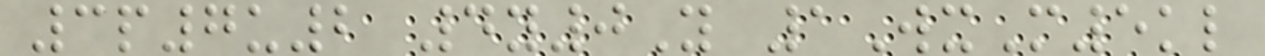3p7u2 4y0Y 1WxM5kl
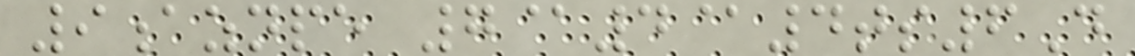9aznpe 7@4@4ts6D
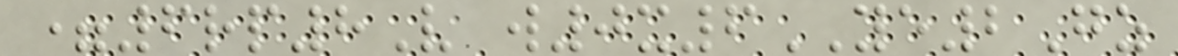=6rp8V w0x6YE2Gz
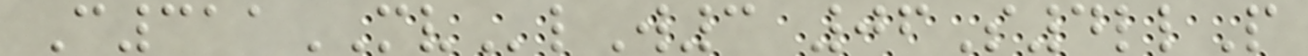C311MVlW3 06S4llP
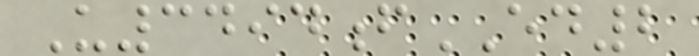U3494fED2
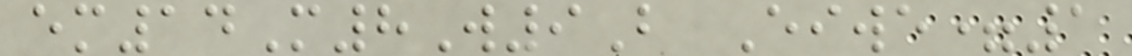em14M8W9B Eiwe=1
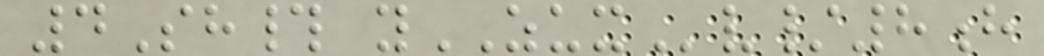4Sh# yZUXv/8h
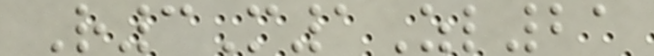R3M1Zl21
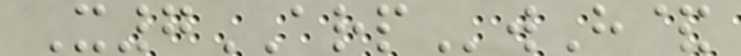X7ARPwH&
